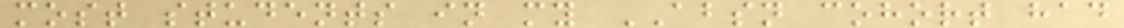most students in my ABSN cohort had
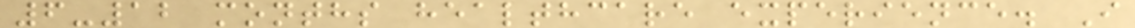6-12 months healthcare experience. I
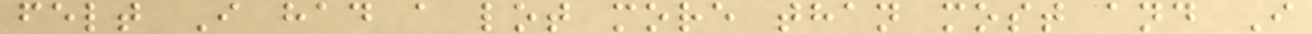felt I had a lot more than most and I
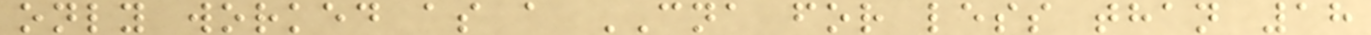only worked as a CNA for less than 18
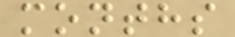months
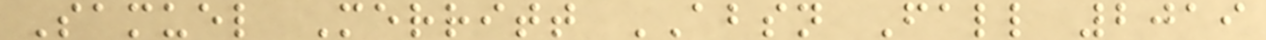Samuel Merritt ABSN Fall 2019
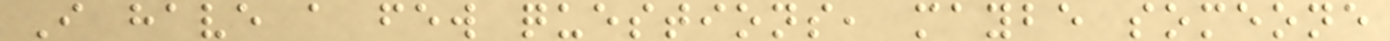I have a few questions, maybe someone
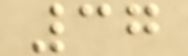37
